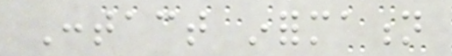Contact information
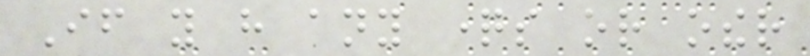If you have any questions or other
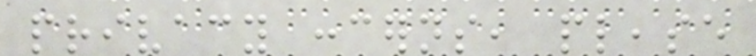privacy concerns, please
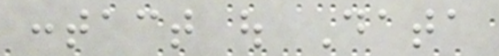contact out Data
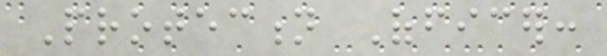Protection Officer:
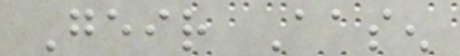Geir Aasen
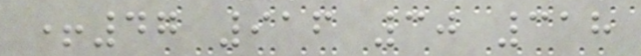+47 916 30 318
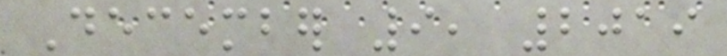December 9, 2019
